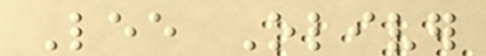Lee Oliver
